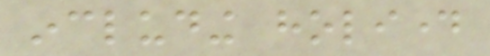including holiday
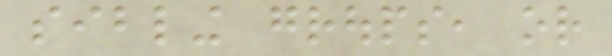sibling groups, or
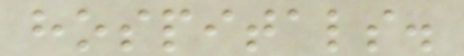hospitals.
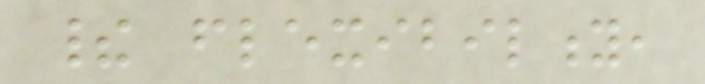their flexibility,
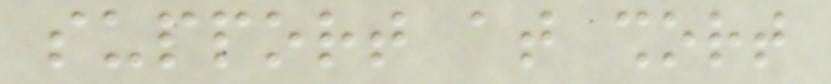support at short
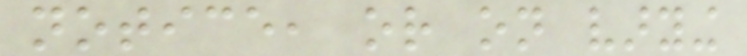notice, or on varying
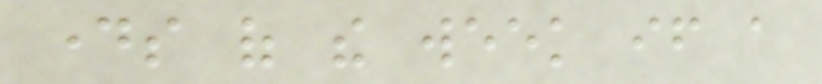days of the week if a
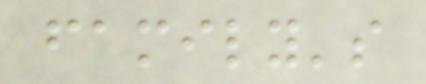family's
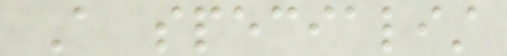A specialist
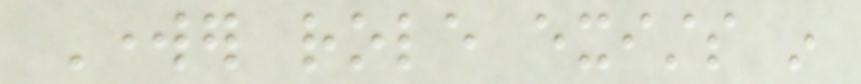Worker role exists in
